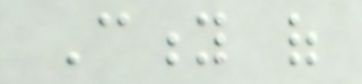City of
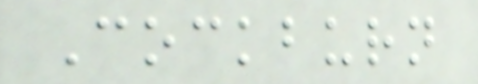Cockburn
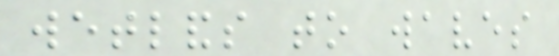wetlands to waves
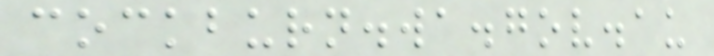cockburn.wa.gov.au
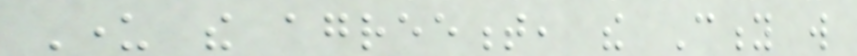Under the agreement, the City will
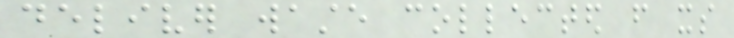deliver waste collected from its
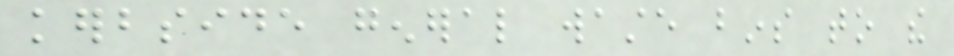kerbside general waste bins to the
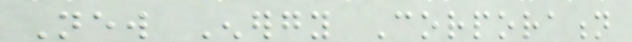New Energy Corporation
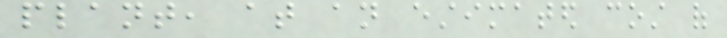plant, at an estimated cost of
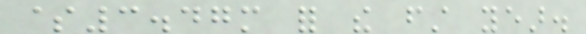$3.47m for the first year.
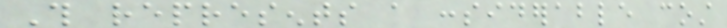This represents a considerable cost
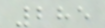285
